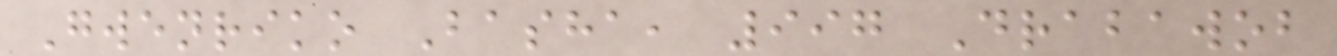Gwenriko Basha, 997 Drabawob
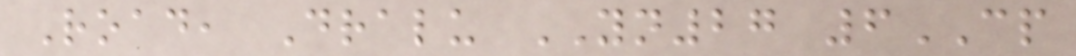Road, Dralu YN27 6CP
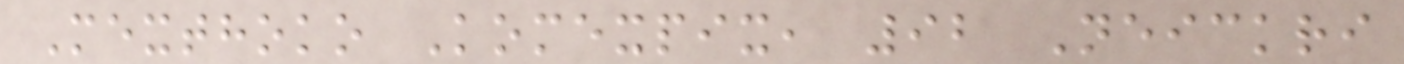Mexthoko Komexpix, 92 Neickri
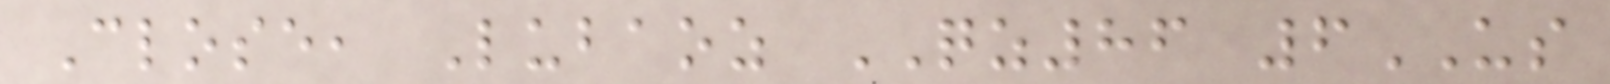Close, Lubaoz QZ86 6US
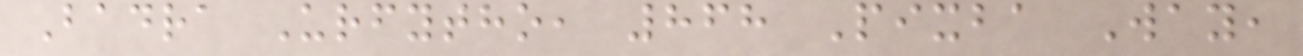Badra Urfytho, 868 Pixba Way,
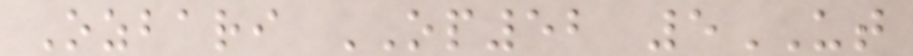Ozbari OP52 5UT
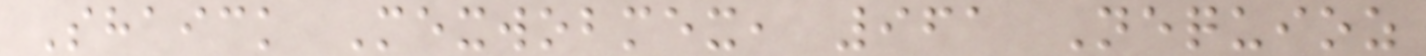Shaick Mexwobmex, 961 Nequioz
